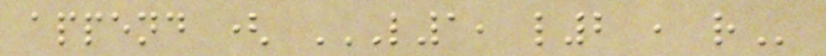append ( L1, L2 , R
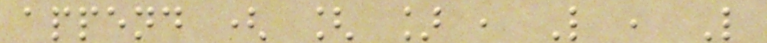append ( [ ] , L , L
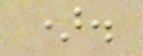).
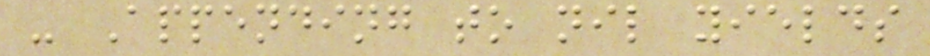- Appending to nil yields
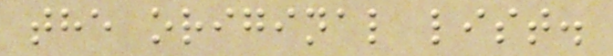the original list.
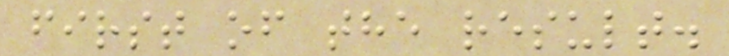first of the result.
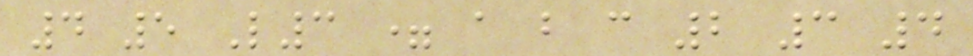4 5 L3 = a b c 2 3 4
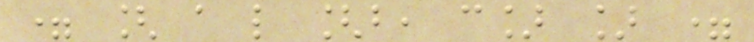= [ a l [b, c] ] =
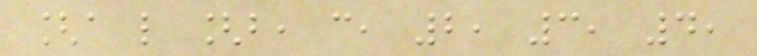[a l [b, c, 2, 3, 4,
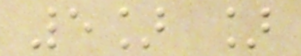5] ]
